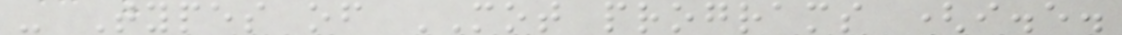- Types of MOT programs (i.e.
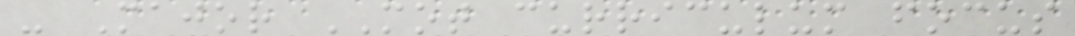- Major MOT curriculum focus
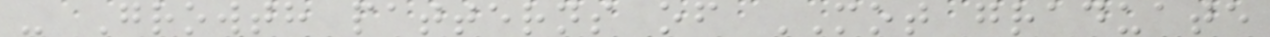- Growth patterns of MOT graduate
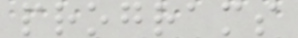programs
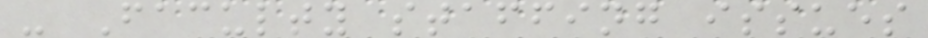- Faculty staffing issues
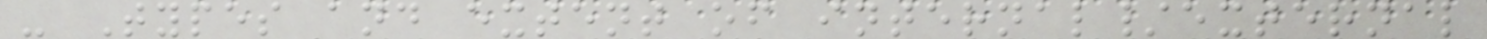- Types and extent of internal/external
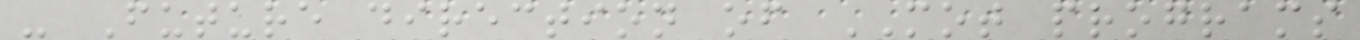- Future direction of MOT programs
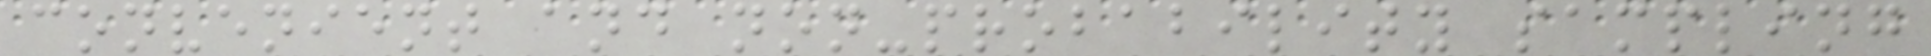convenient and non-probability sampling
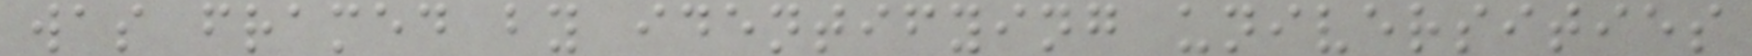was framed by identifying universities
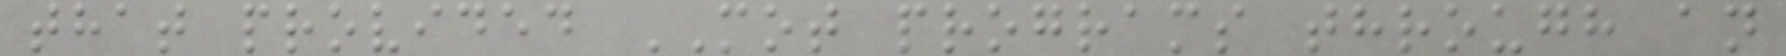that provided MOT programs through an
